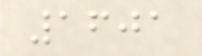1601
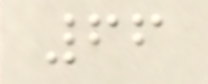66
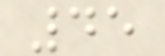45
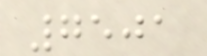7501
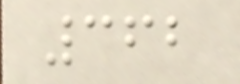362
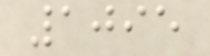1095
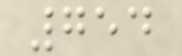754
